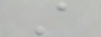A
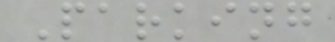Parking
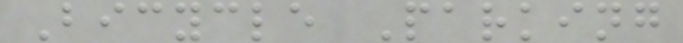Bicycle Parking
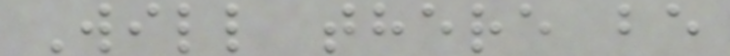Will there be
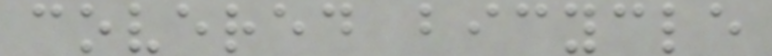covered bicycle
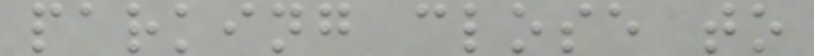parking close to
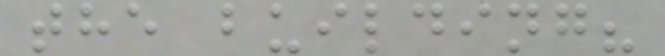the building?
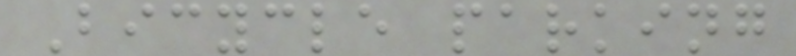Bicycle parking
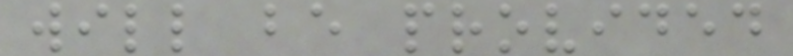will be provided
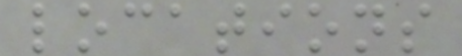locations
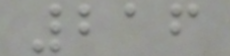216
